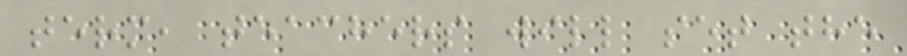term, teachers will set the
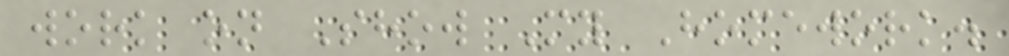work on Show My Homework.
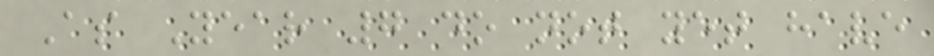As Year 7 do not yet have
